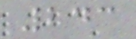243
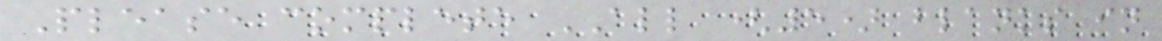Please complete ALL (5) blanks in
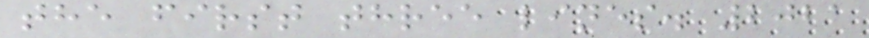the first three lines. 2021
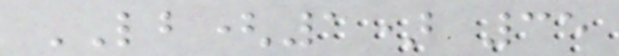LB(1) 35
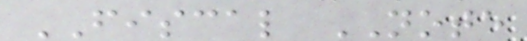FISCAL NOTE
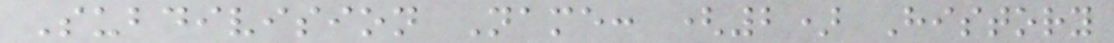Subdivision Name: (2) History
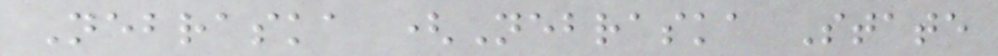Nebraska (Nebraska State
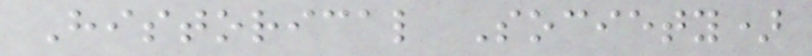Historical Society)
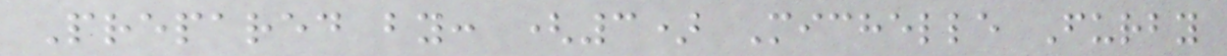Prepared by: (3) Michelle Furby
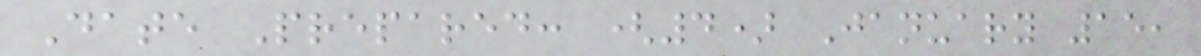Date Prepared: (4) January 15,
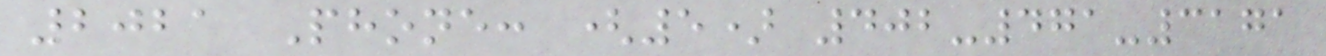2021 Phone: (5) 402-471-3171
